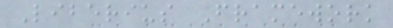Liberius Framework
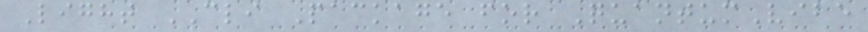Light CLI Package for QuantumVibe
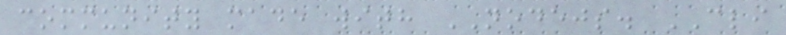community made with NODEJS. CLI
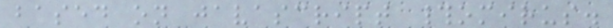based on javascript #omirus.
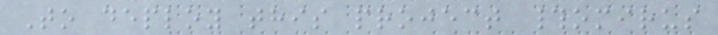To deploy this project #omirus
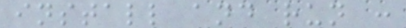install and run :
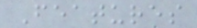Features
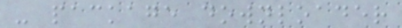- package downloader
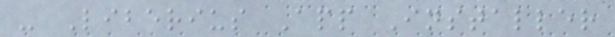- Liberius App Installer
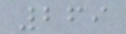269
